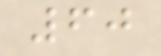60
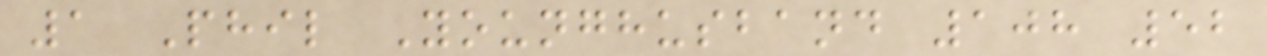1 Phil Younghusband 108 52
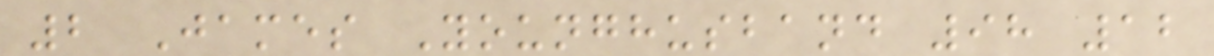2 James Younghusband 98 12
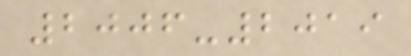2006-2019
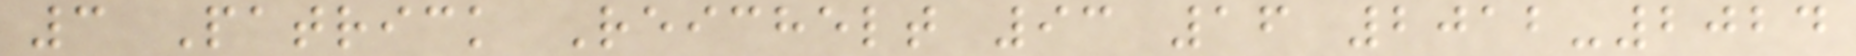3 Patrick Reichelt 93 16 2012-2024
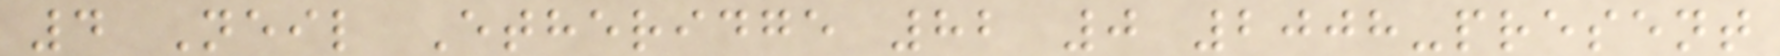4 Neil Etheridge 82 0 2008-present
